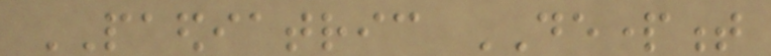PAEDIATRIC DEPARTMENT
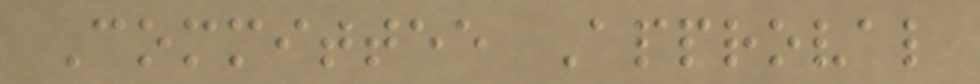Committee Approval
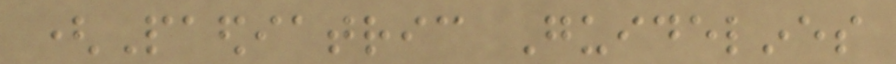(Paediatric Guidelines
